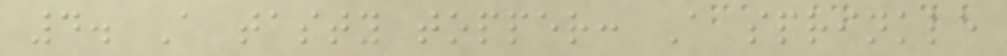4. A tasty topper: A sprinkle
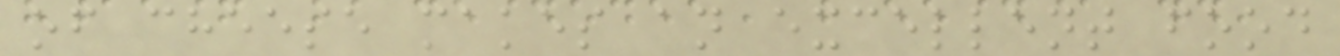of cheese makes an excellent food
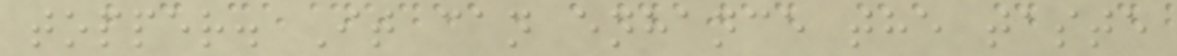topper. It can enhance the taste
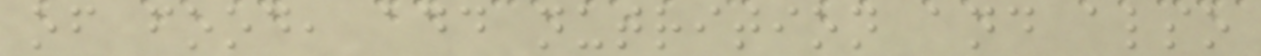of food, add nutrition and also
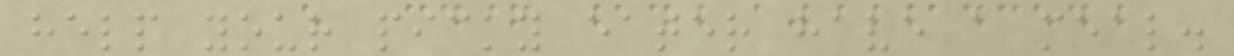help your picky eater have a meal.
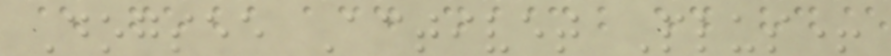Dogsee Activet Plus+
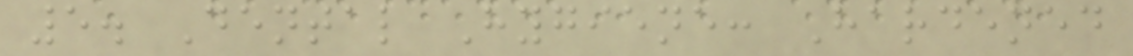5. Dental Hygiene: Hardened
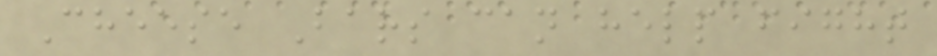Cheese Bars can help fight
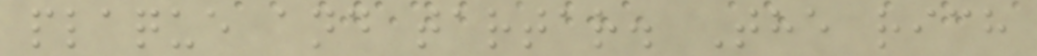plaque and tartar. The rich
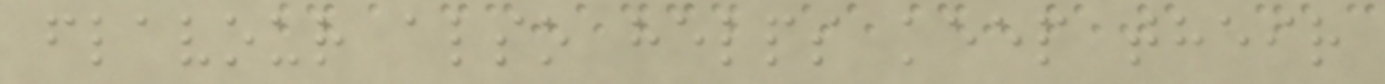flavour also helps keep their
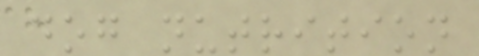dog nutrition
